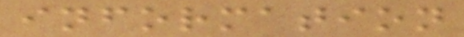information
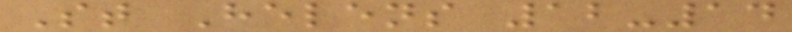St Helens 12-14
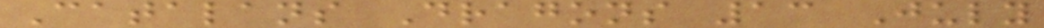Catalans Dragons 13 July
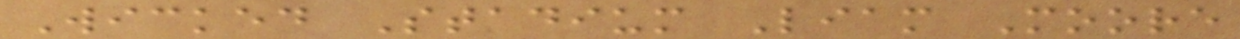Wicked Stadium Liam Moore
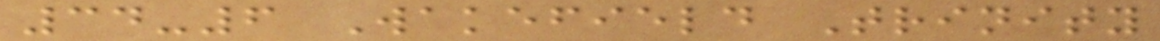34-6 Wakefield Trinity
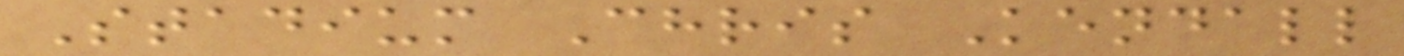Stadium Chris Kendall
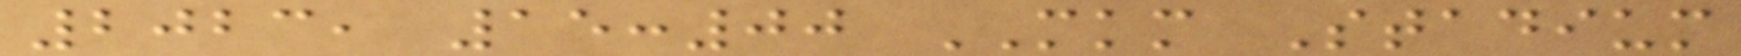2023, 15:00 MKM Stadium
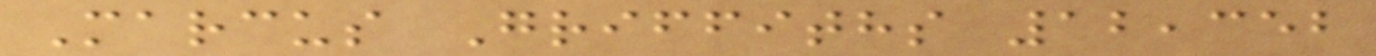Marcus Griffiths 12,352
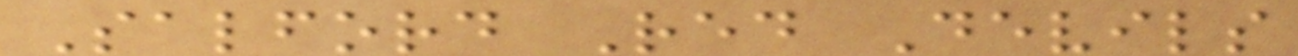Salford Red Devils
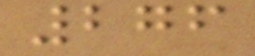276
